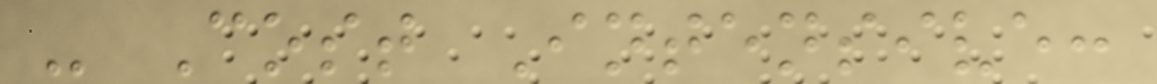- Cost Intensive:
